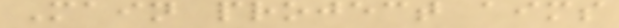Main project aims
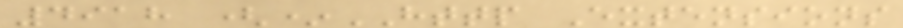4918 (*HTTP Extensions
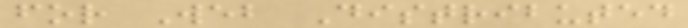for Web Distributed
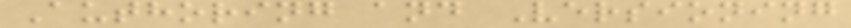Authoring and Versioning
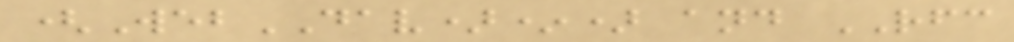(WebDAV)*) and RFC
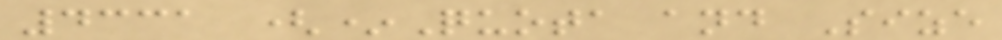4331 (*Quota and Size
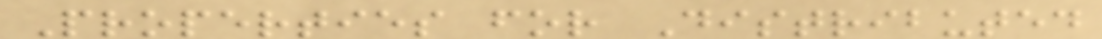Properties for Distributed
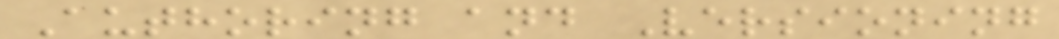Authoring and Versioning
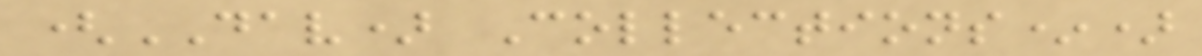(DAV) Collections*)
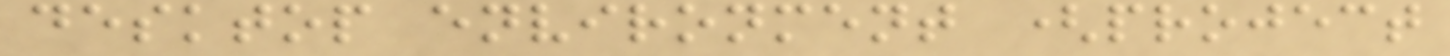desktop environment (project
